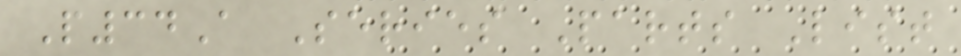P34A Series Parts List
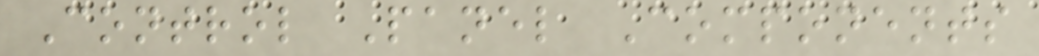Control Panel Components
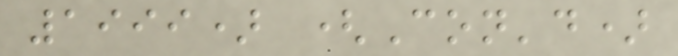1999) (Con'd)
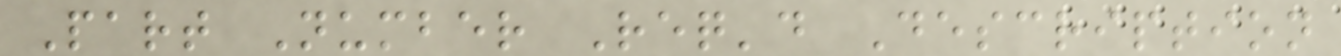Part Number Req'd Description
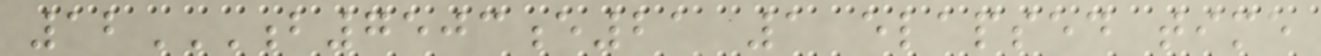12B7503E21 1 ELAPSED TIME
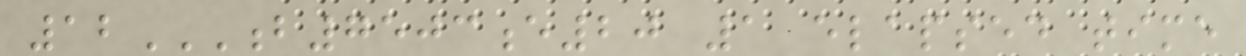12B7503E20 1 ELAPSED TIME
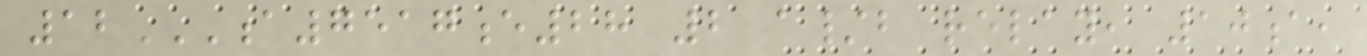12A7517E28 2 A/B RELAY, 10A,
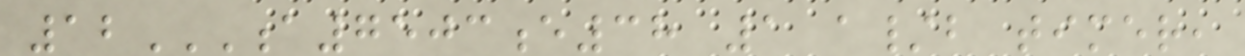12A7503E38 1 A/B TIMER,
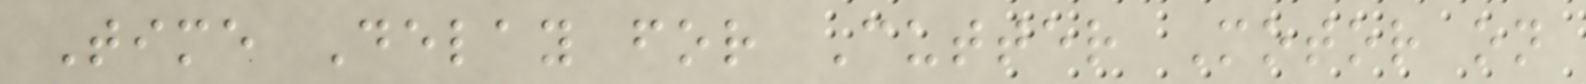Time Delay for Cutter Motor on
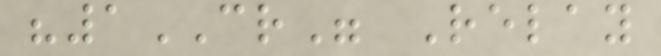"1CR" Relay
